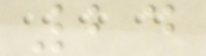24
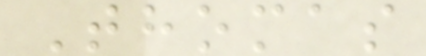Thomas
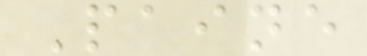Paine
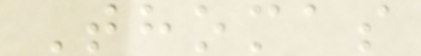Thomas
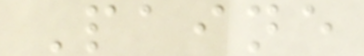Paine
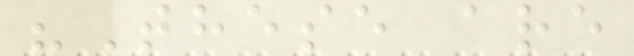"These are
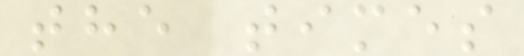the times
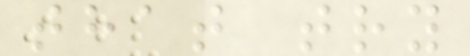that try
